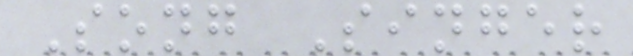Song Singer
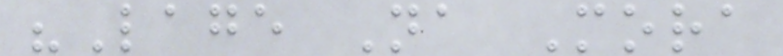"Lage Na Mora
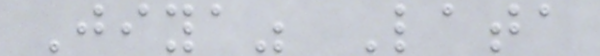Jiya" Lata
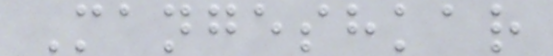Mangeshkar
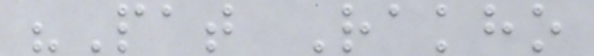"Pat Rakho
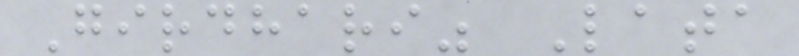Girdhari" Lata
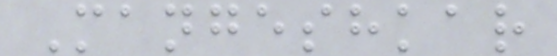Mangeshkar
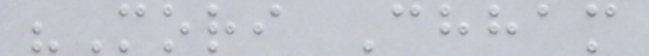"Mori Chham
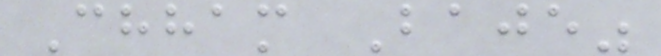Chham Baje"
